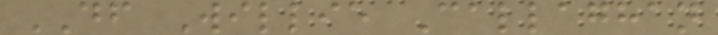DF Willie Callaghan
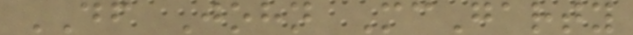DF John McGarty
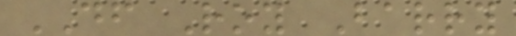DF Roy Barry
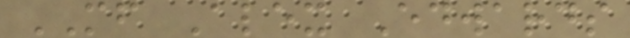MF Alex Edwards
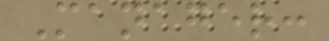Manager:
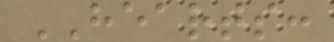HEARTS:
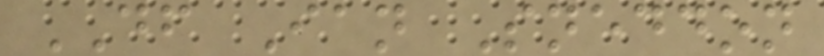DF Ian Sneddon
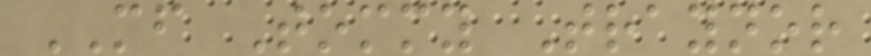MF Tommy Traynor
